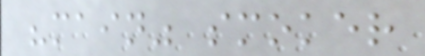"main" smoker
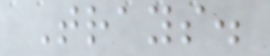Trays.
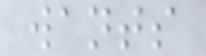wants
